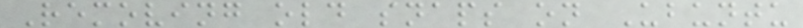Removing old snaps on Ubuntu
